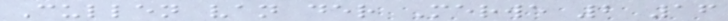Cullen van der Merwe 2 16
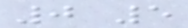0 5
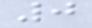0
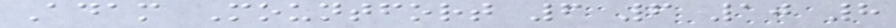Adam Mountfort 6 6 10 8
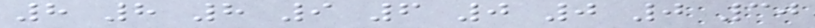8 8 8 9 6 0 0 0 30
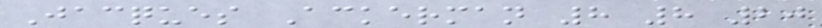Jacques Ackerman 8 8 20
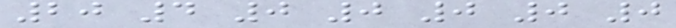20 4 0 0 0 0 0
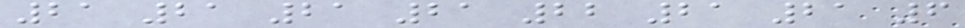21 21 21 21 22 21 21 6
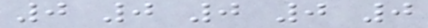0 0 0 0 0
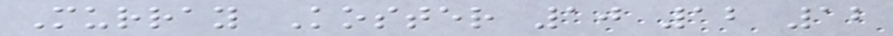Murray Koster 10 12 12
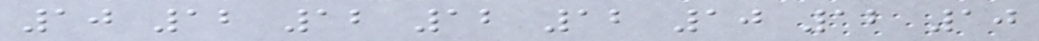10 12 12 12 12 10 12 10
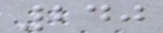240
